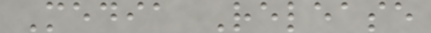Media Release
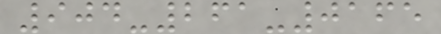904-261-0165
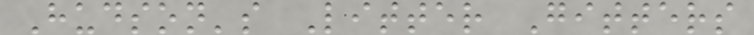Hudson's Litter Gitters
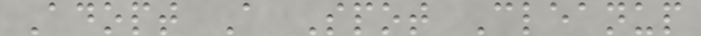Adopt A Spot Cleanup
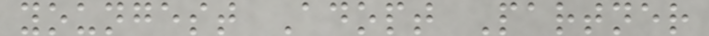youngest Adopt Partner
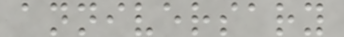anniversary
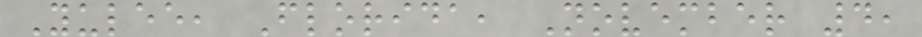Yulee, Florida, November 4,
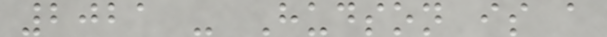2021 - Hudson is a
